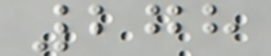278
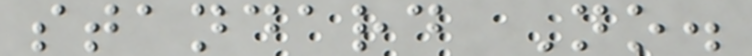standard No.
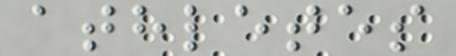athletes
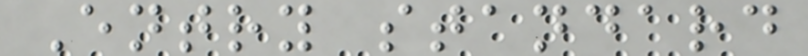Entry standard
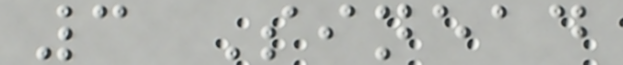3 Sinead
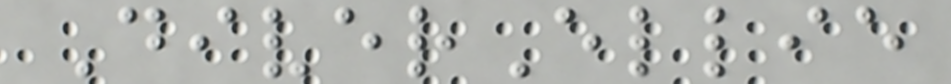DiverEllie
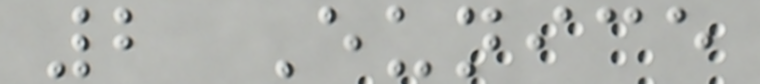2 Eunice
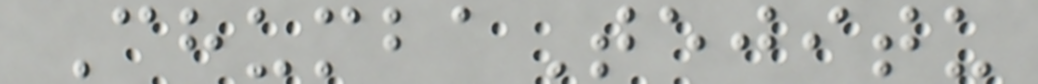ChumbaTejitu
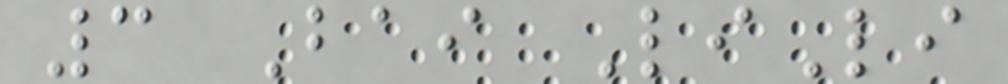3 Bai LiLi
